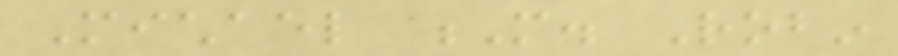Michael M. Robin
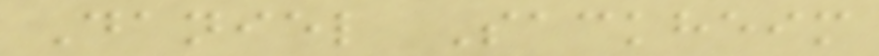Daniel Sackheim
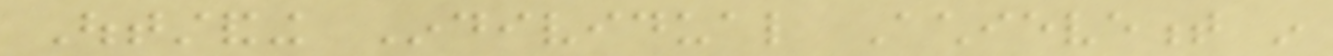Outstanding Individual Achievement in
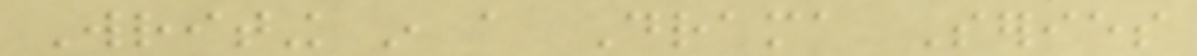Writing in a Drama Series
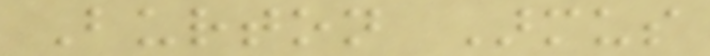Burton Armus
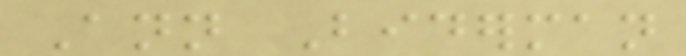Ann Biderman
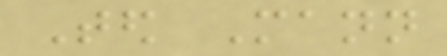Ted Mann
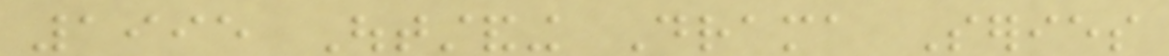1995 Outstanding Drama Series
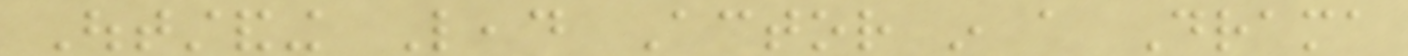Outstanding Lead Actor in a Drama
